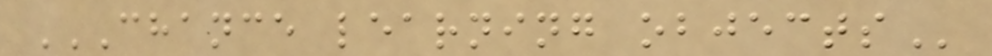CHANCE LEARNING OBJECTS
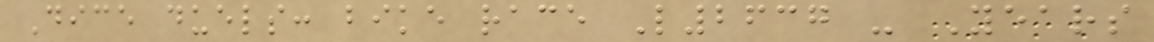Dice duels: bike race L2637 - Years
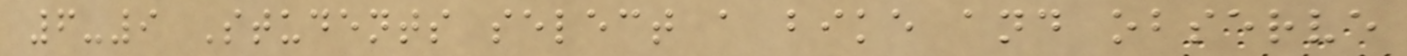6-9 Students select a bike and observe
